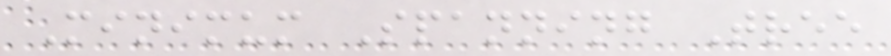Minimum Spanning Tree
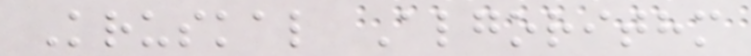Kruskal Algorithm
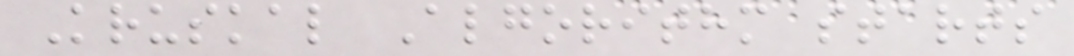Kruskal Algorithm starts
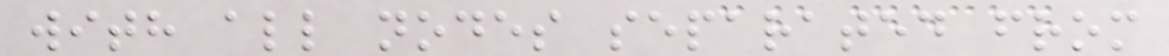with all nodes separated from
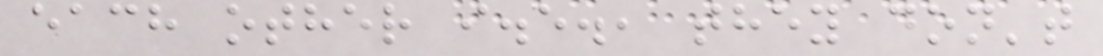each other i.e., they don't
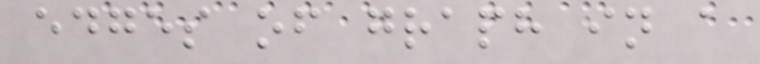edges of graph in a
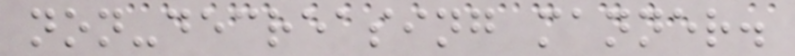non-decreasing manner.
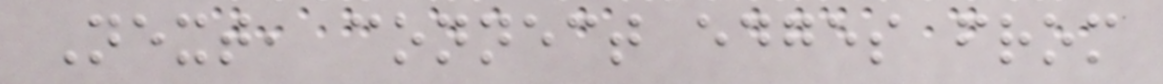Next, connect edges from
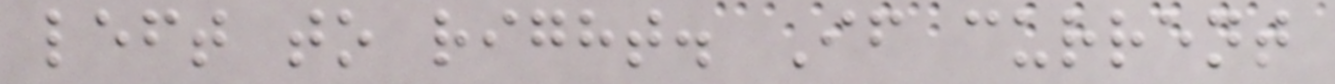left to right. If current
